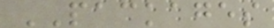PACKAGES
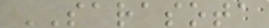SARASOTA
